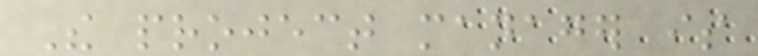The project manager is
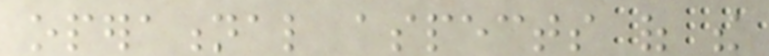operational aspects of the
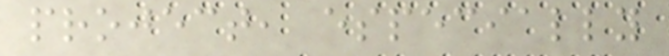project, especially
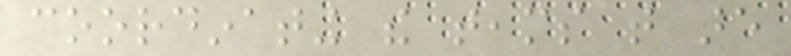coordinating the teams that are
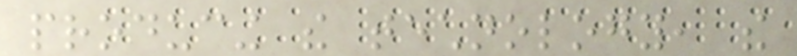producing the technology, the
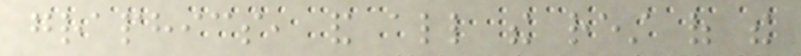graphics, and all the rest of the
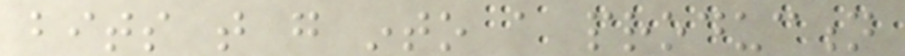bits that go into a production
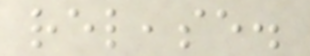release.
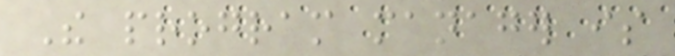The program manager is
